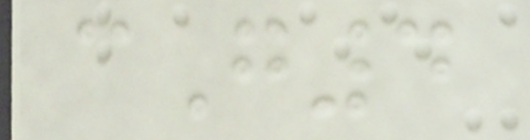cG4
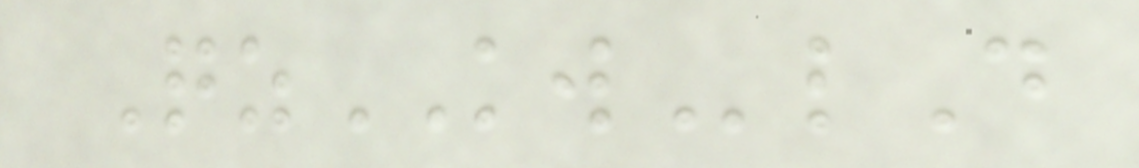QzKWlD
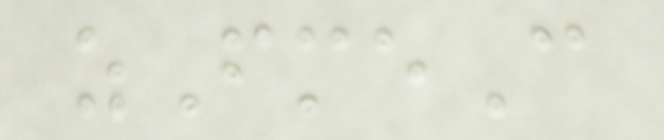zFmeC
